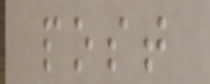post
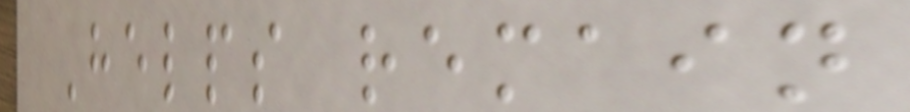Helps remain
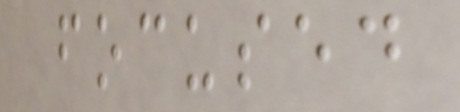focused
